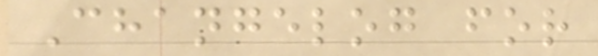Changelog for
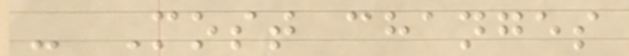- Most changes
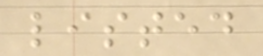listed
